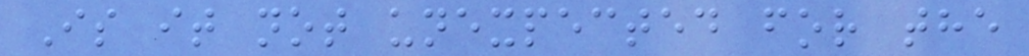Is it not unexpected for the
